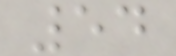54
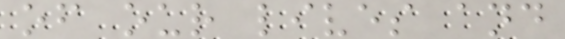of our lives and
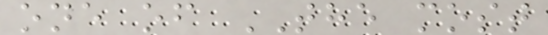one of THE most
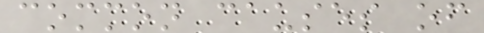common causes of
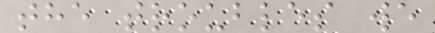the troubles we
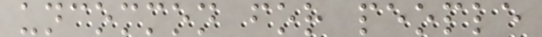uncommon for people
